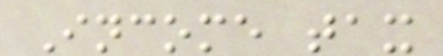Income tax
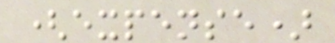(expense)
